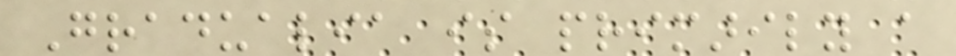Gradualia is primarily a
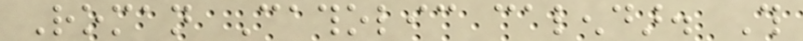Roman Catholic calendar. This
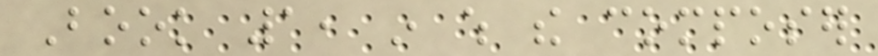Book 1, in which the composer
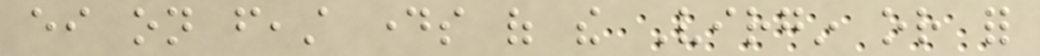either on feast days of the Virgin or for
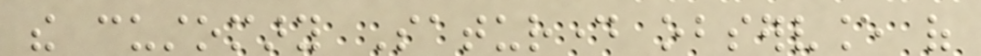the customary Saturday observance of
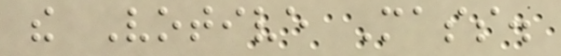the Votive Mass.
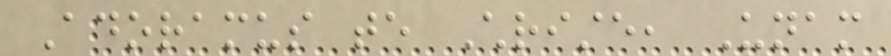Adoramus te Christe, Unam
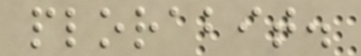plorabit.
